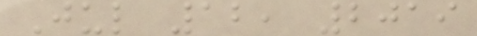Jul 12, 2019
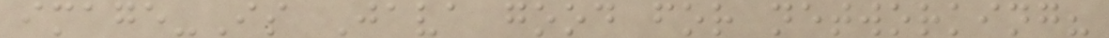image-Is Java good for networking?
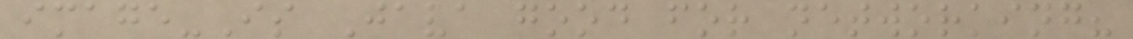image-Is Java good for networking?
